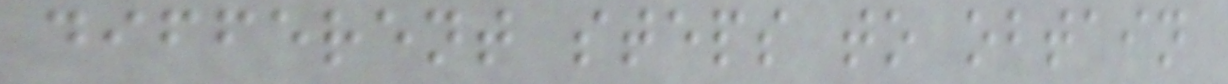different steps to obtain
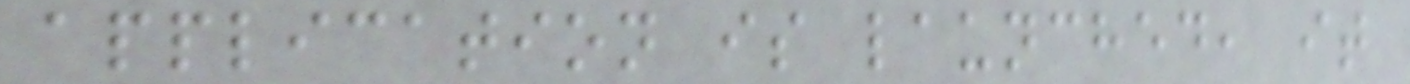application is launched, it
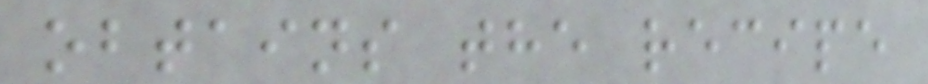obtains the recipe
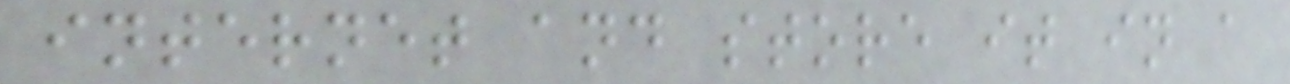internet and store it in a
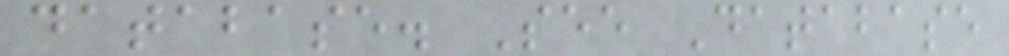database. See Database
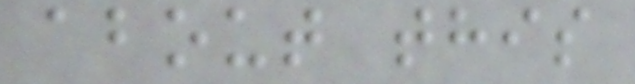about this
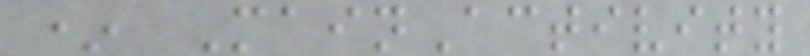* MainActivity
